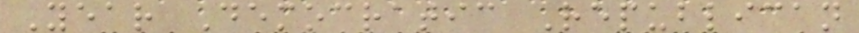Year Democratic Republican
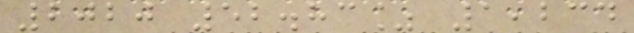2020 52.83% 1,234
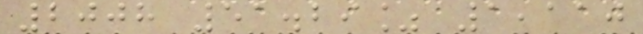2008 51.29% 1,110
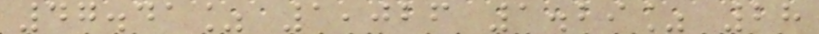47.41% 1,026 1.29% 28
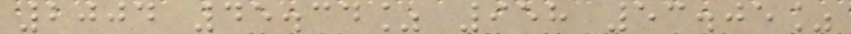2004 45.34% 958 53.05%
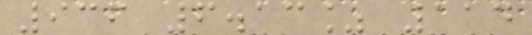936 6.13% 114
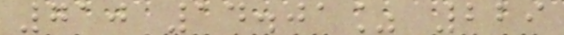710 14.01% 229
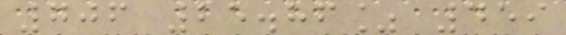706 25.86% 459
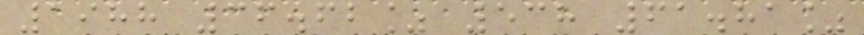1988 36.62% 538 61.81%
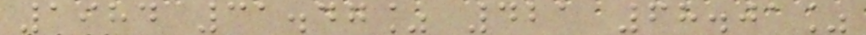1984 31.47% 421 68.01%
